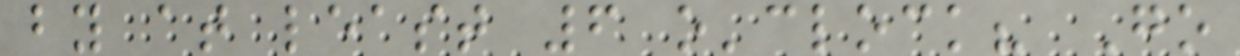by at least 6 o'clock? Go
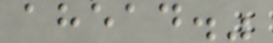ahead."
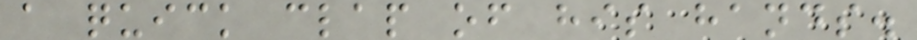a quick clap of his hands.
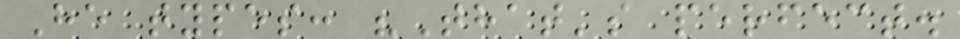He types: "That's perfect.
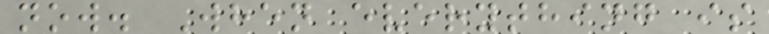now. When everything is
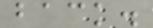back.
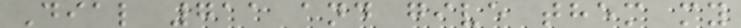Dial 711 and give them my
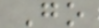Go
